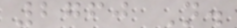2760 N.
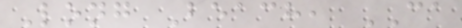Long Beach, CA
